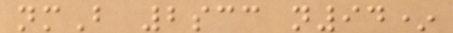nmB 2scc n94*
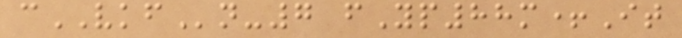cVKFn-7 fYp88m+It
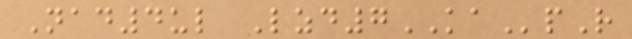Nad4ul Lzd7KApR
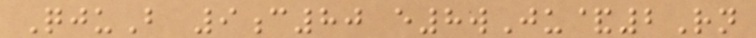QjuB 9c80 e8wJu&2Rn
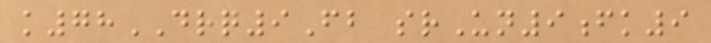k78DRQ9Fb srUn9fk9
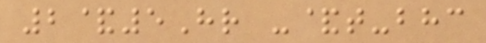2&5Hr -&t-bhc
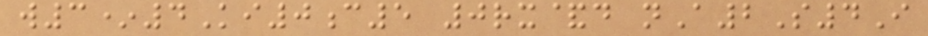w3*4Ki0c5 0rx&d nA2S4I
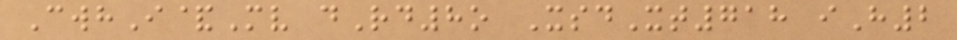CwhI&Mv dRd8o XsdXt718 iH2
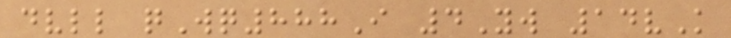dvll qWq888I 4Yw 14vK
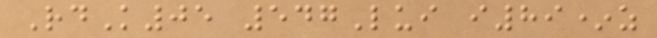RdK05 547Lui i89*z
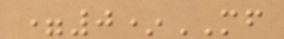=0*MF
